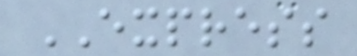EXPRESS
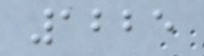1225
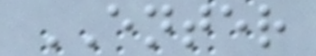ENTER
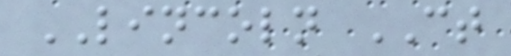LINCOLN CT
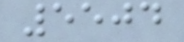5504
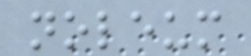noleum
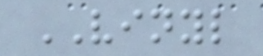VINYL
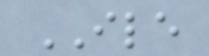ILE
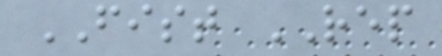FIST REP
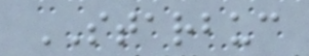STARBUC
